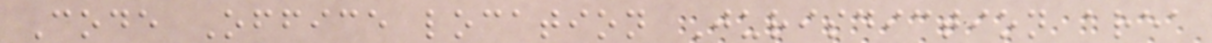Code Office location Jurisdiction area
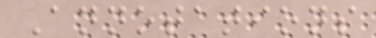Annotations
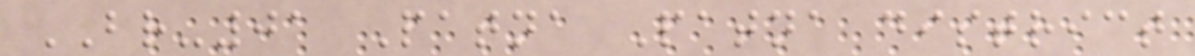BR-01 Patna Patna district
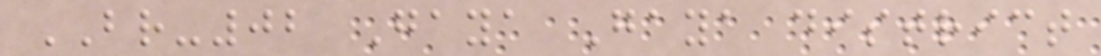BR-02 Gaya Gaya district
